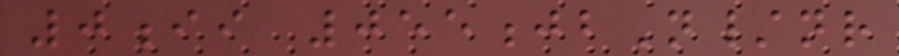0ii 055jbN/nr
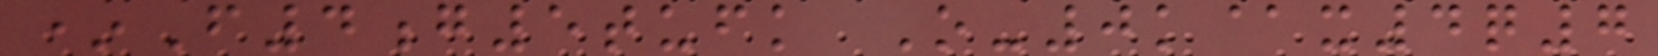*F4g5tufk O-0k@x4q7
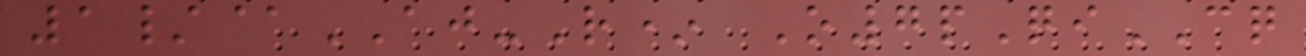1/@AJ-R* O7pQiCQ
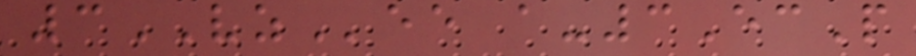3VZee a-3EcP
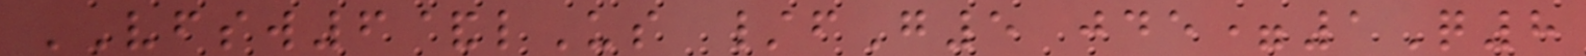VFSW6&lUs /fG5 jde=1Q8
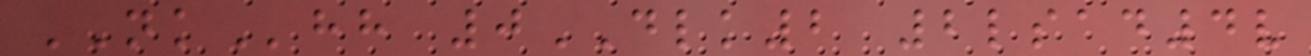NKhh 0DLK2 2lsad4v
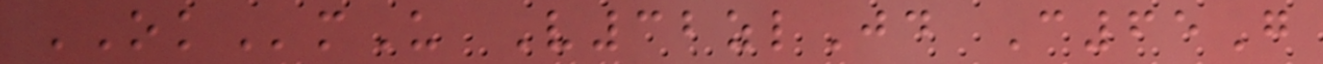OKmU V32zlJd C65G
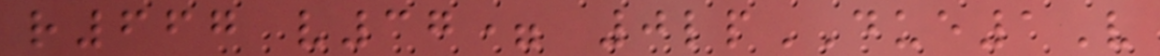r667 v37= 0lpDUE1V
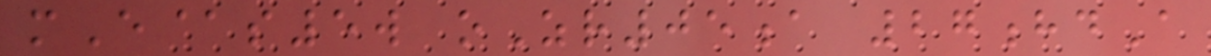mE@s5w oZr05a 27hdA
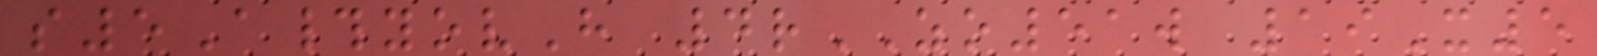s5A#yovH 4rZO51w 19X5
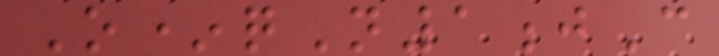O*qN1jC
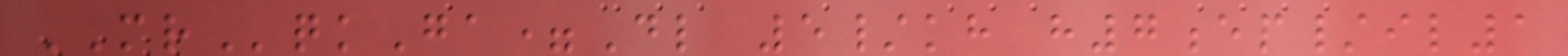MRqkGa=Dl 5/kh h7ep/il1
